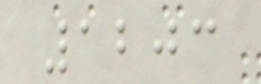1203
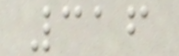316
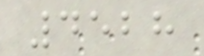4528
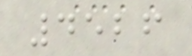4526
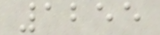1255
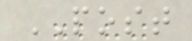POST
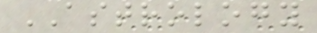ASTROLOGY
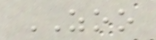ZOO
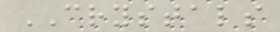CRYSTALS
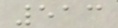513
